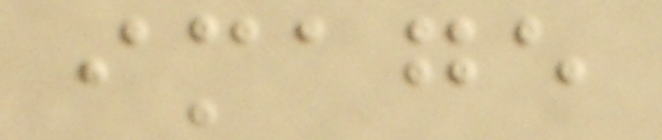image
